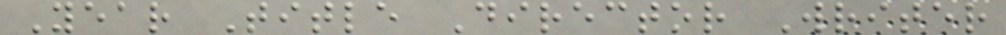Year Title Director Writer
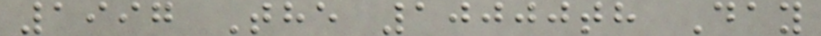1997 The 10000th Day
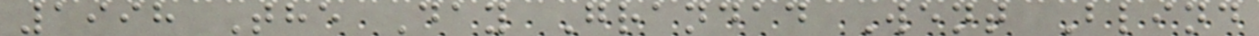1998 The Day Grandad Went Blind
